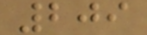209
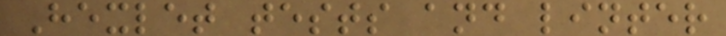Hexlet tests and linter
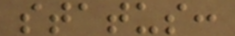status:
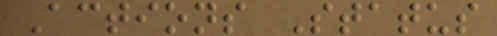Actions Status
